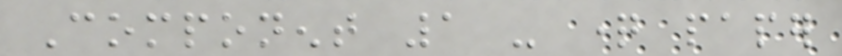Component 1 - question paper
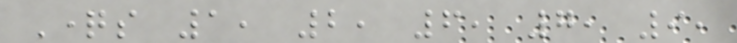Questions 1, 2, 6, 7, 9,
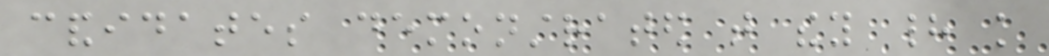candidates demonstrated that they had knowledge
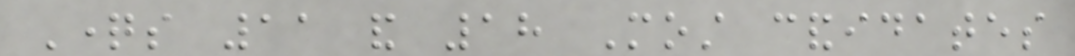Questions 11 and 18 Most candidates
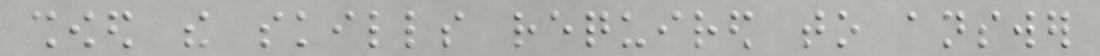showed the skills required to answer
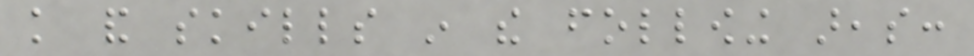knowledge and skills in the following areas:
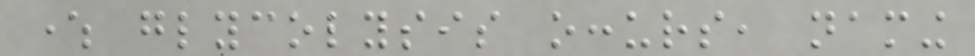where glycolysis occurs, naming
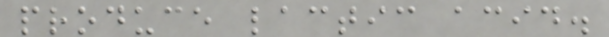produce lactic acid.
